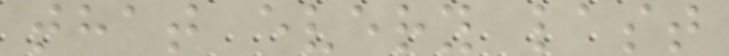that every last
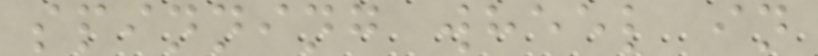spinning wheel in
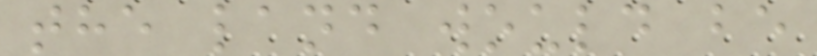the land would be
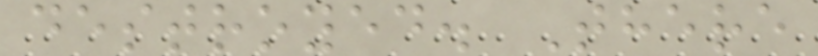destroyed. There
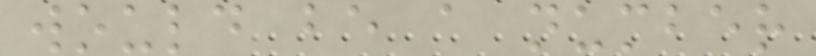would be a number
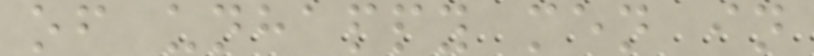of unhappy men in
